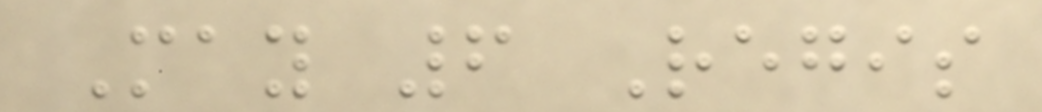May 6 Regis
